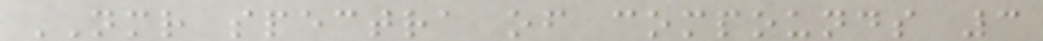NMR spectra of compounds 3
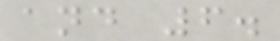and 6.
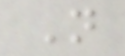N
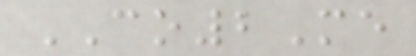CO2Me
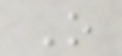O
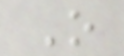O
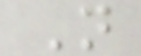N
